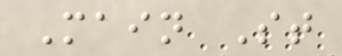Main St
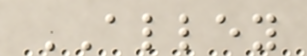ALLEY
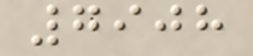7908
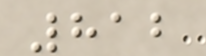812
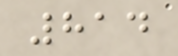814
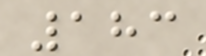183
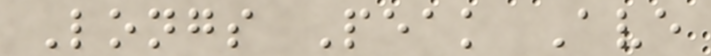Longs Peak Ave
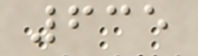635
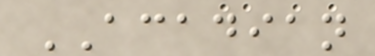ACADIAN
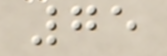75
